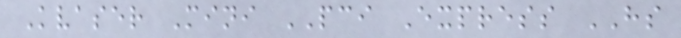Kvaser Mini PCI Express HS
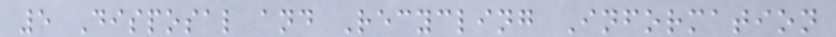5 Disposal and Recycling Information
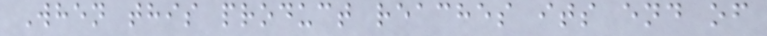When this product reaches its end of
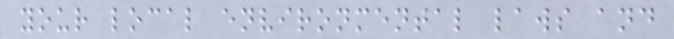your local environmental laws and
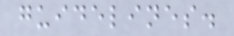guidelines.
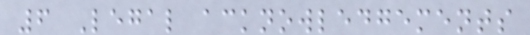6 Legal acknowledgements
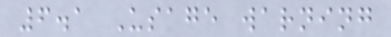6.1 Usage warning
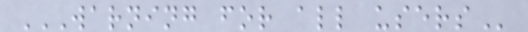WARNING FOR ALL USERS
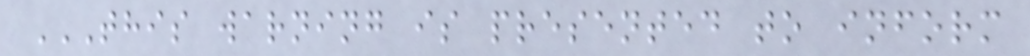THIS WARNING IS PRESENTED TO INFORM
